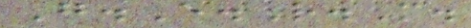G.E.R.M.
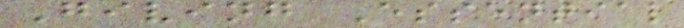Giving Essential
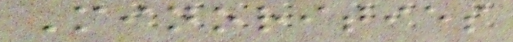Minorities
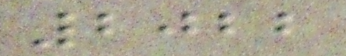2022
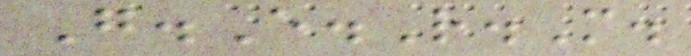G.E.R.M.
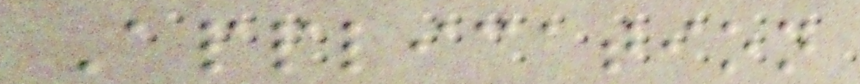Application
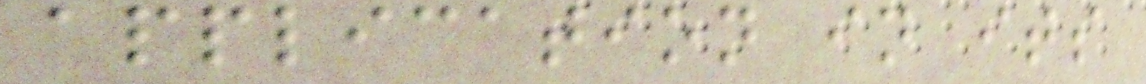application in its
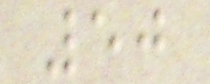50
